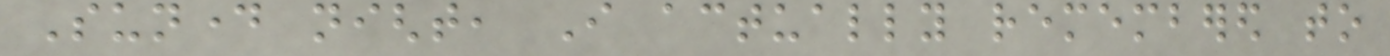Sunday night, I actually remembered to
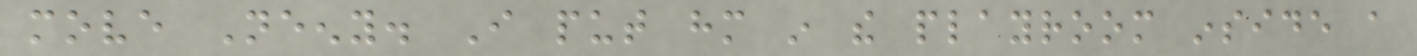move Neeny. I put him in the playroom inside a
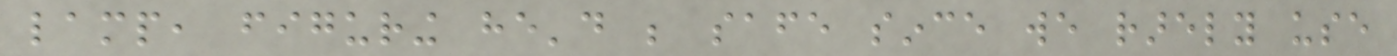lamp, figuring he'd be safe since we rarely use
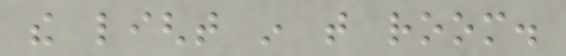the light in that room.
